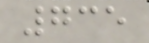735
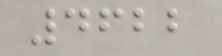4622
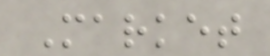Market
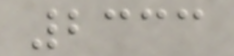2333
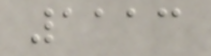1113
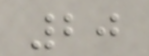20
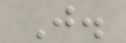J.
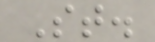St.
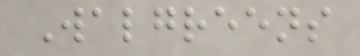Walgreens
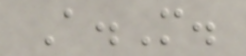A.M.
